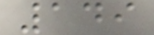149
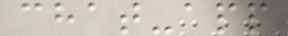chat-app
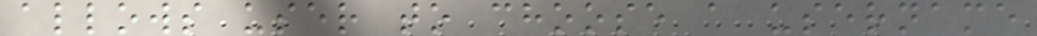allows user to choose a username
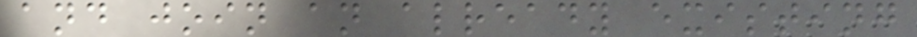and join an already existing
